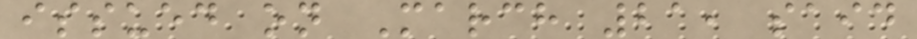issued on March 21, said
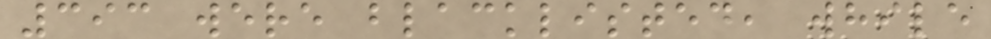393 were blacklisted, while
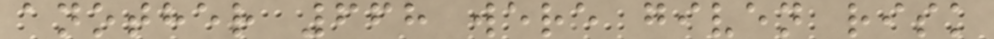another 668 were given risk
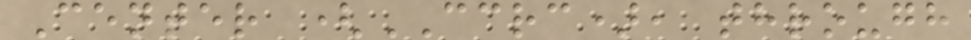Center (CCRC), through
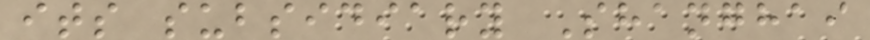its subsidiary Shanghai
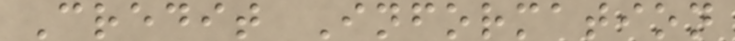Credit Information
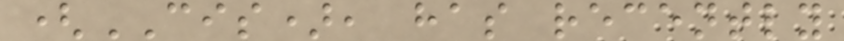(CIS), has recently
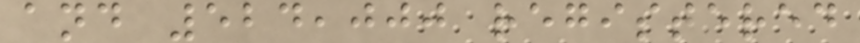and 524,000 registered
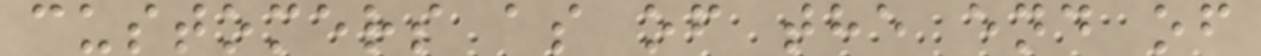customers as of the end of
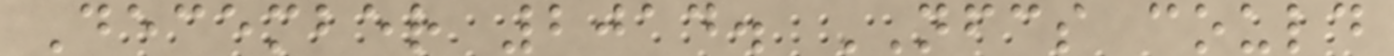December 2014. NFCS could
